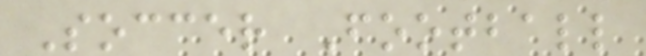Soccer Football
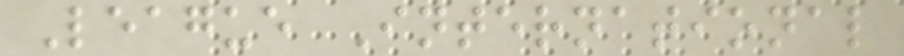League International
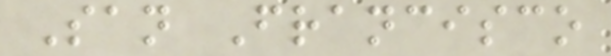San Francisco
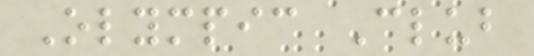Olympic Club
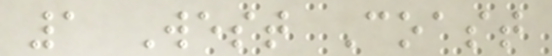1 West Coast
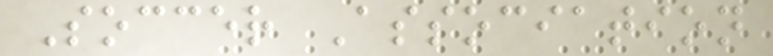Soccer Association
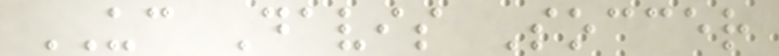UC Davis Soccer
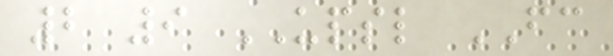2 9 UPSL FC
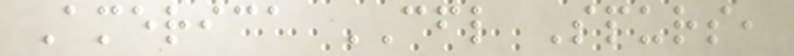America CFL Spurs,
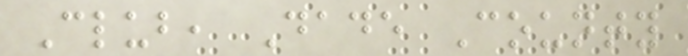Club, Dade County
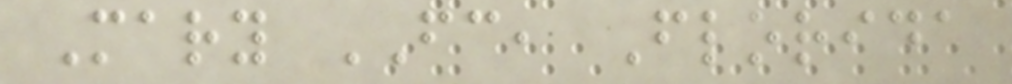Mary FC, Florida
